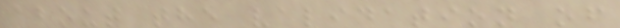about the validation of
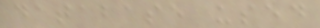database used
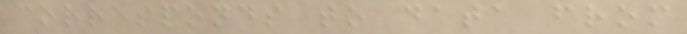corresponds to data from
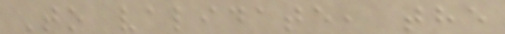To validate, the
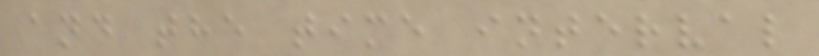and the time interval
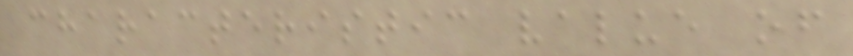characteristic value of
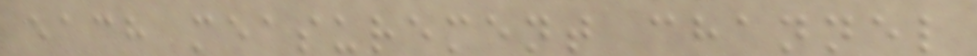each measurement channel
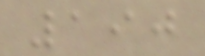190
